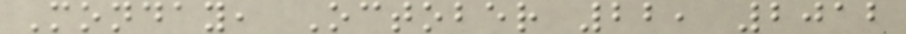Monday, October 22, 2012
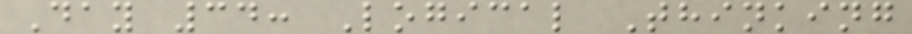Day 34: Logical Thinking
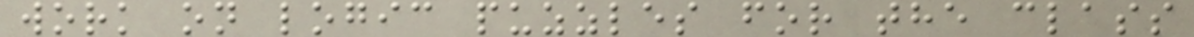work on logic puzzles for the class
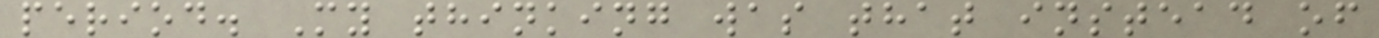period. My thinking was that instead of
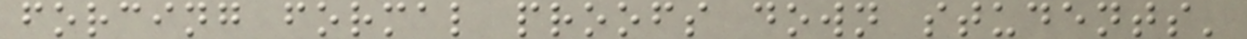forcing formal proofs down students'
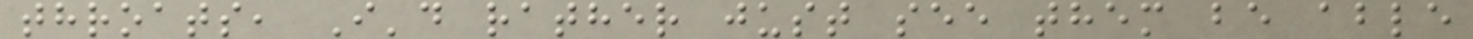throats, I'd rather just see them be able
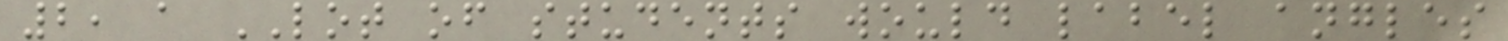2, a LOT of students would label angles
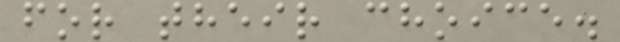for their choice.
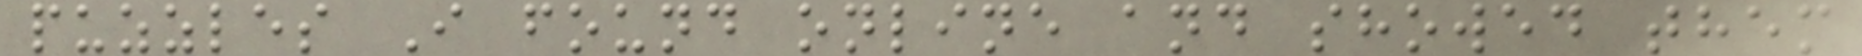puzzles I found online and showed them
